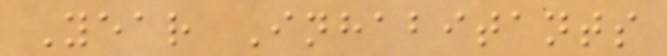Year Inhabitants
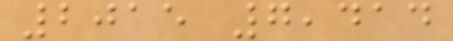2015 7,414
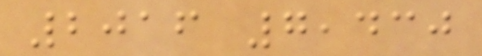2016 7,430
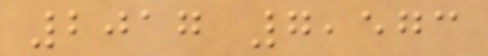2017 7,573
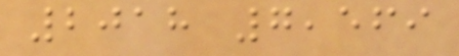2018 7,569
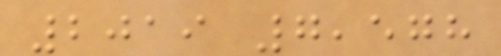2019 7,578
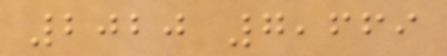2020 7,669
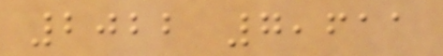2022 7,611
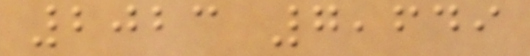2023 7,649
